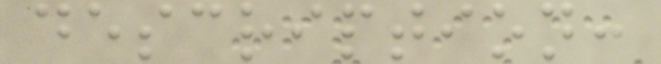description:
